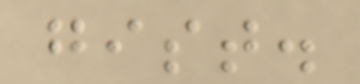gist.
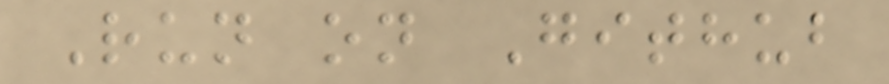Run on Github
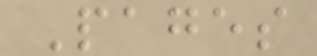Pages
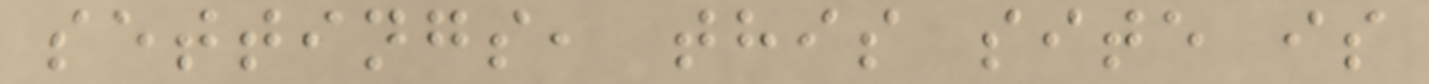settings, this site is
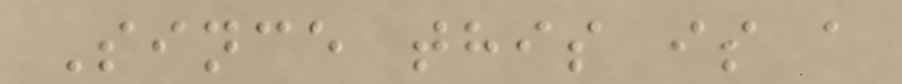Since this is a
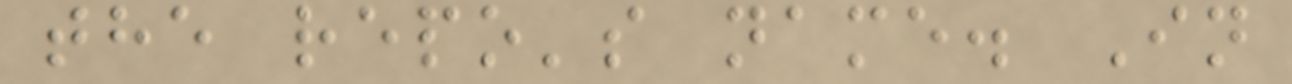the repo's name. In
